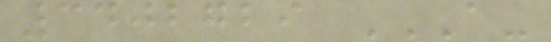3402729 A-
